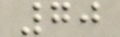70
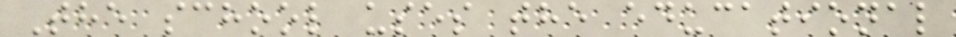The school uses the educational
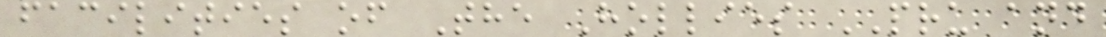facilities of The Hollies PRU and
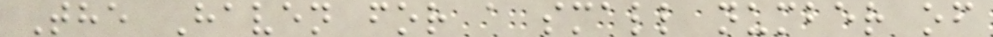The Haven for a small number of
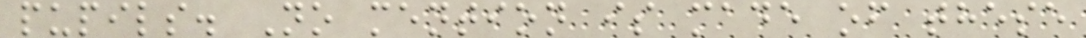pupils. No mention is made of these
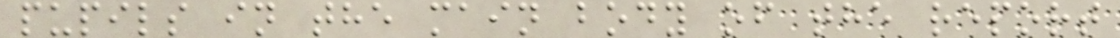pupils in the main body of the report
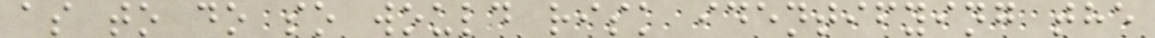as to do so would risk identifying the
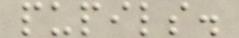pupils.
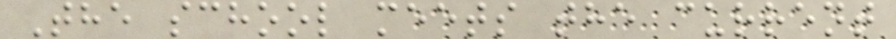The school meets the current
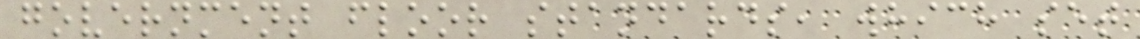government floor standards, which set
